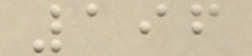196
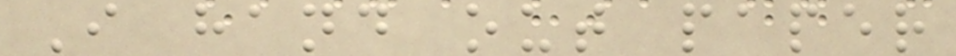I hand out paper
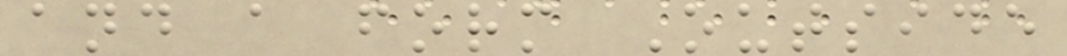and a form Outside
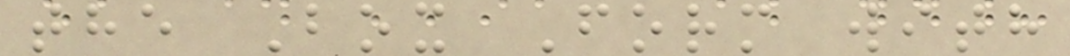the Box Form with
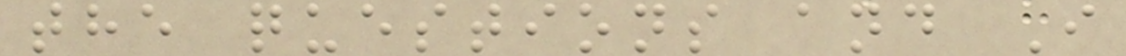the questions and I
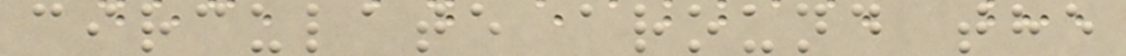circulate around the
